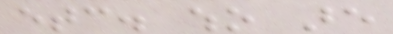etc. who are
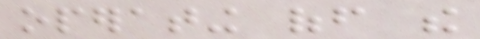operating off the
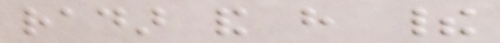radar and have their
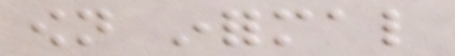own informal
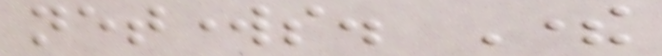networks. There
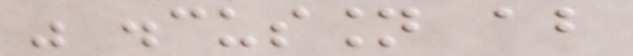was discussion about
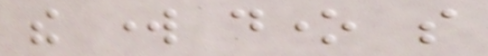the work done so
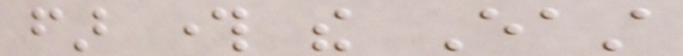far through the East
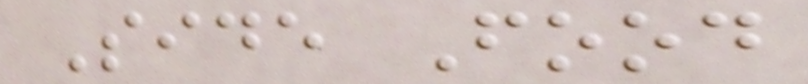Side Food
